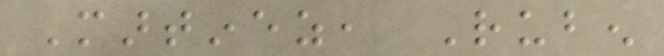Martinez, Ruben
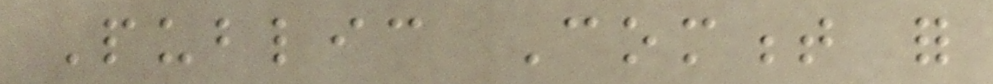Public Comment for
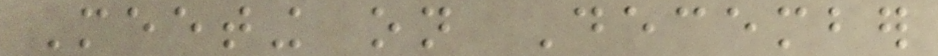Meeting on December
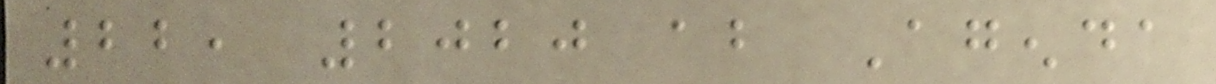22, 2020 about Agenda
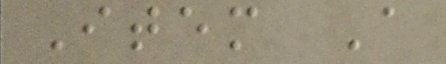Item A
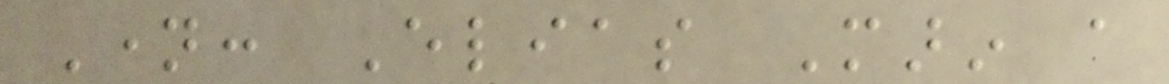Name: Elias Marin a
